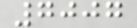7007
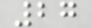27
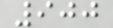900
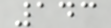143
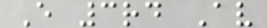E 3rd Av
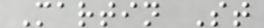Martin St
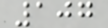107
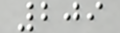209
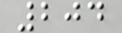204
